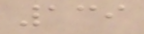139
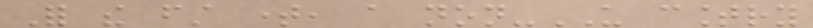For the first time, a non-US country
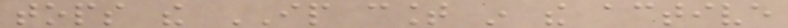tops the IP count in the active
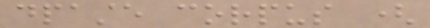dpaste corpus (
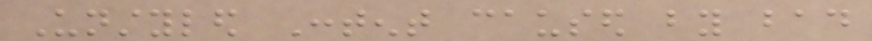Unstyled Content caused by bad
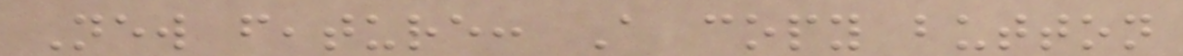New feature: A copy button
